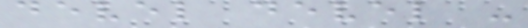devel devel -
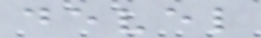devel
